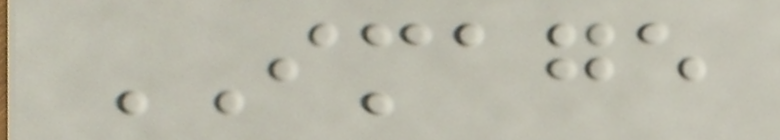IMAGE
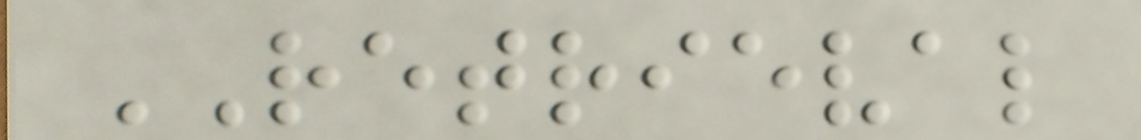RETRIEVAL
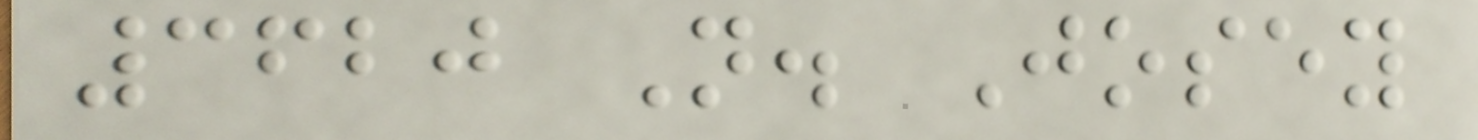3620 N. Josey
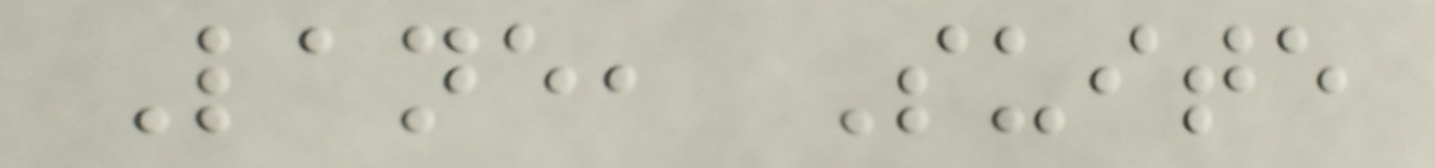Lane, Suite
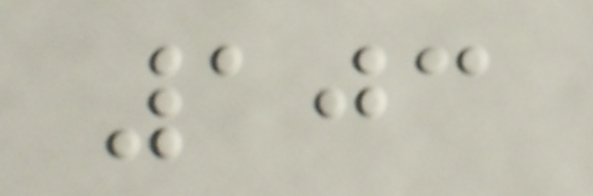103
